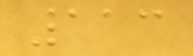113
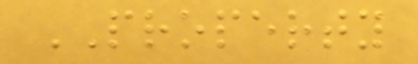PROPERTY
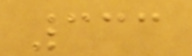333
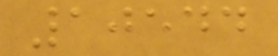10544
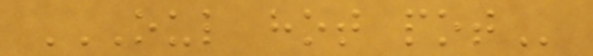OUL HOT POT
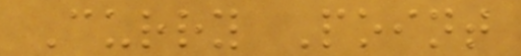Curry Point
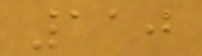110
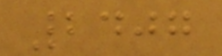2407
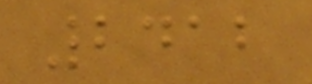2412
